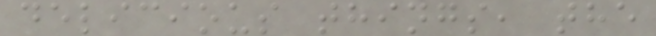delicious things, the
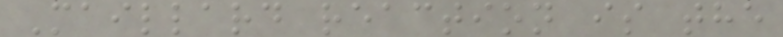Maillard reaction is the
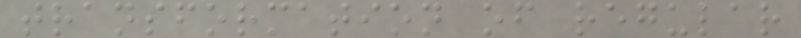transformation of regular
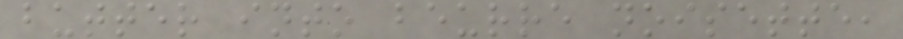butter into beurre noisette,
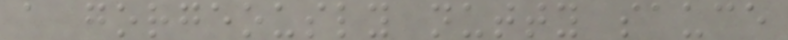a gorgeously nutty sauce
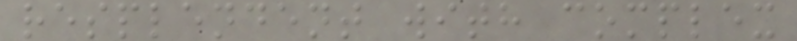resplendent with complex
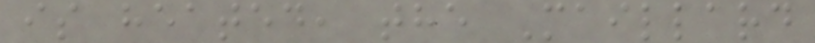is heated, the Maillard
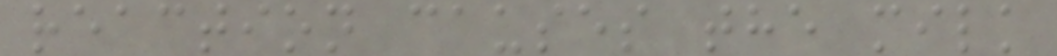reaction causes the milk
